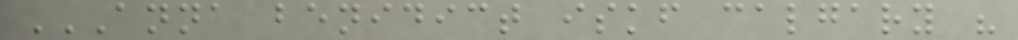ANNA BENIDICT ISKF CALGARY "
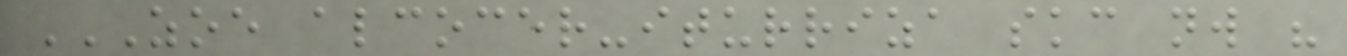ZOE ALCOCER-ITURRIZA SKC NW "
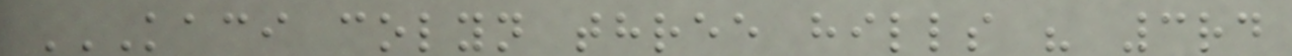KACI COLYN THREE HILLS " 3RD
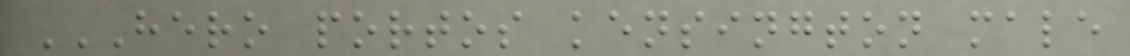HERO PORTOS KENSINGTON MALE
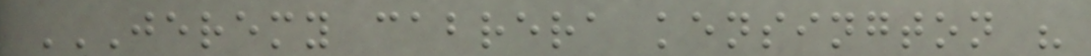JEREMY CABRERA KENSINGTON "
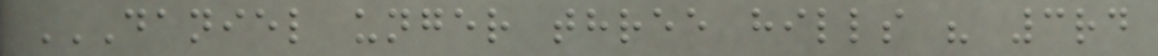DANIEL UNGER THREE HILLS " 3RD
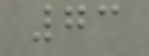73
